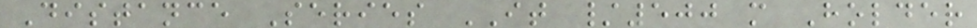Distance Series IT /500 m Holder
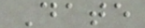Date
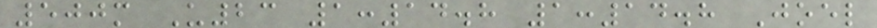500m U23 1:14.8 1:14.8 Joel
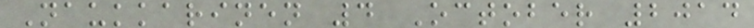Naukkarinen 4 October 2014
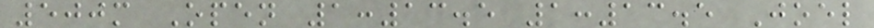500m Open 1:13.5 1:13.5 Joel
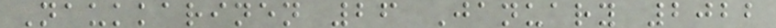Naukkarinen 26 January 2022
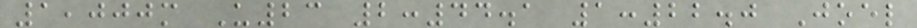1,000m U23 2:44.1 1:22.0 Joel
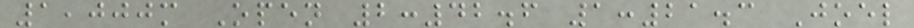1,000m Open 2:42.6 1:21.3 Joel
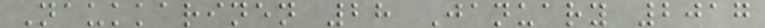Naukkarinen 28 January 2017
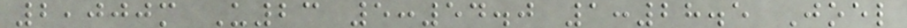2,000m U23 5:54.0 1:28.5 Joel
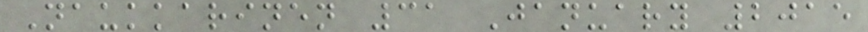Naukkarinen 31 January 2015
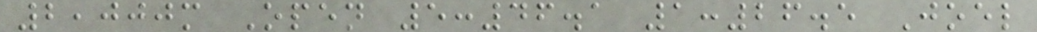2,000m Open 5:46.1 1:26.5 Joel
